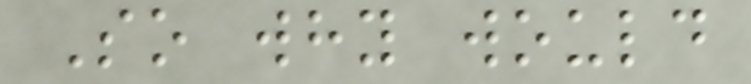So why would
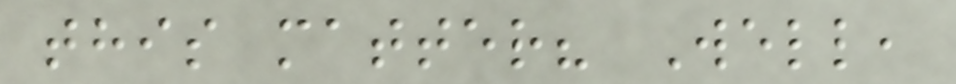this matter? Well,
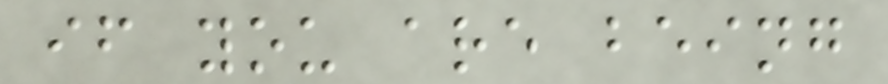if you are being
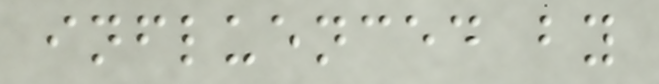influenced by
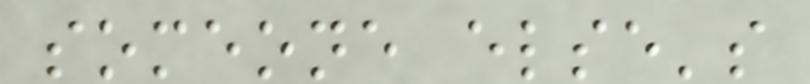someone else's
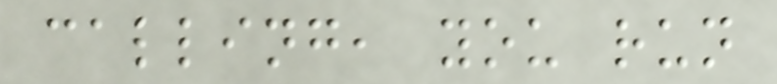calling, you run
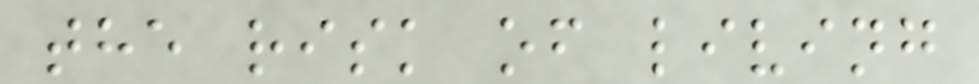the risk of living
